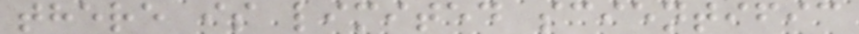there is limited scientific
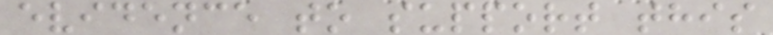evidence to support this
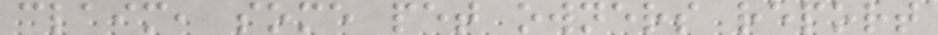claim, some pet owners report
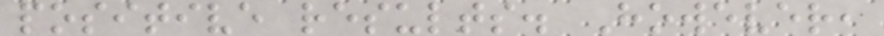positive results. However,
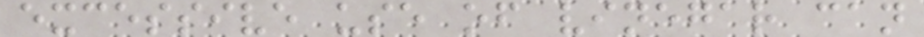excessive use of vinegar can
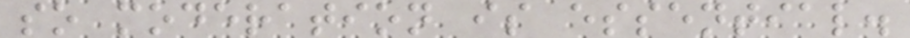so moderation is essential.
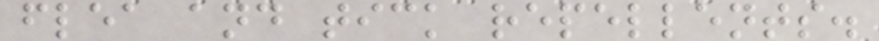flea and tick repellents.
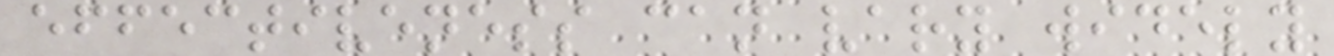effectiveness can vary widely
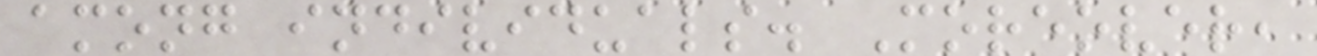among individuals. Moreover,
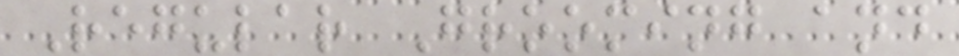Regular Grooming and
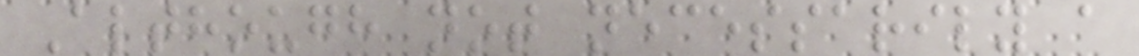Although not necessarily a
